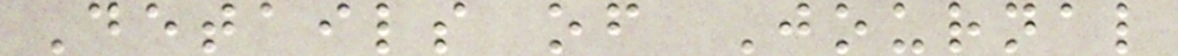Details of Journal
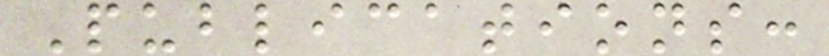Publications:
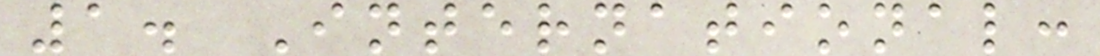1. International:
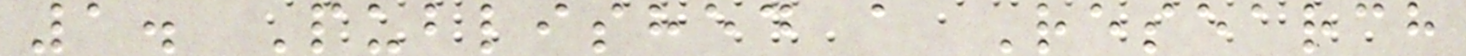1. Published a Research
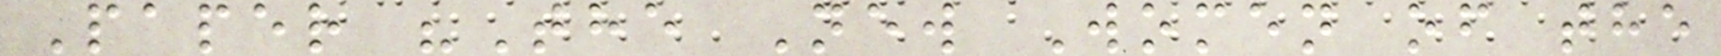Paper "The New Women of the
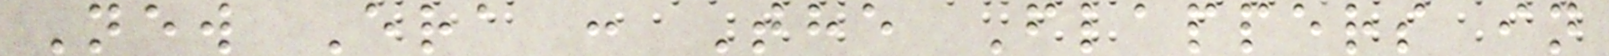New Era : The Flappers in
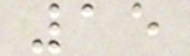15
